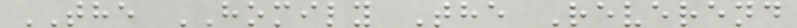THE HOMILY The Reverend
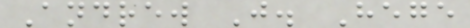Andrew J. Hege
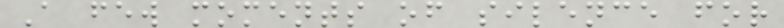A few moments of silence for
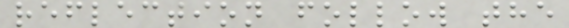reflection follow the
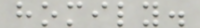homily.
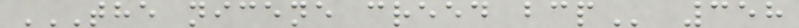THE NICENE CREED BCP 358
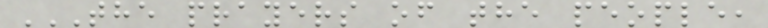THE PRAYERS OF THE PEOPLE,
